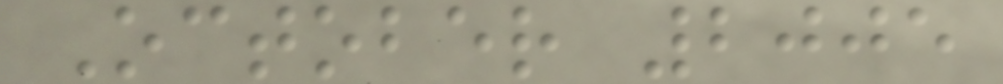October 2005
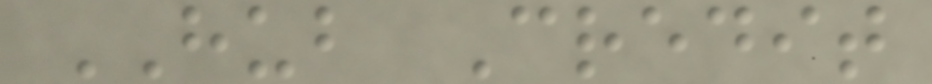HUB Credit
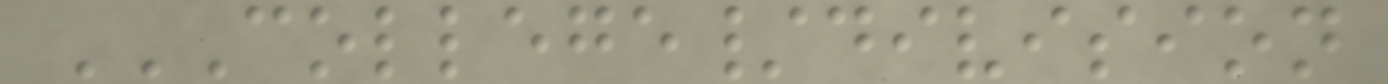COLLEGE/DIVISION
